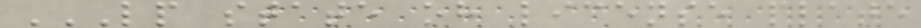LP STATE OH LICENSE PLATE
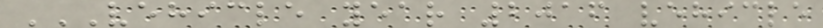VEHICLE YEAR 2016 VEHICLE
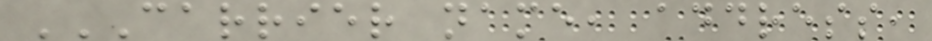CARRIER NAME, ADDRESS,
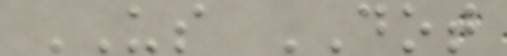US DOT
